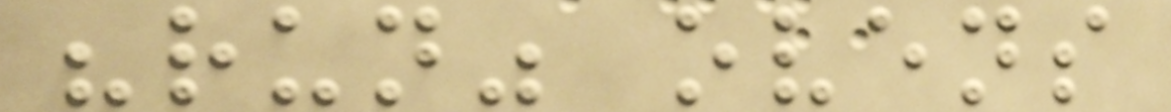"run" ovens
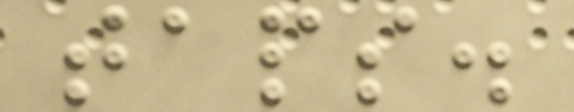taps.
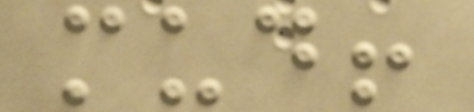mud!
